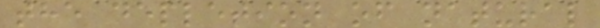the depletion of natural
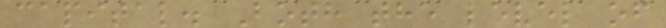capital. Both the level of
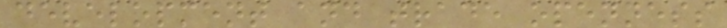development and trade openness
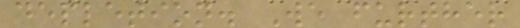depletion. We further
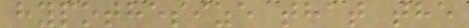hypothesize that the
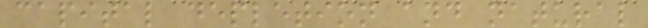capital depletion and natural
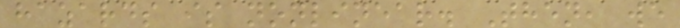hazards is nonlinear. Then, we
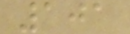101
